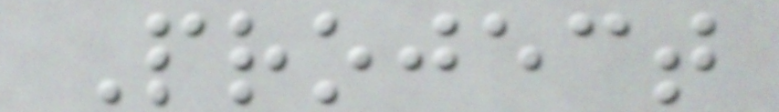Project
